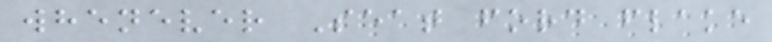whenever Seat ford flake
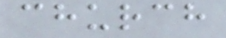church
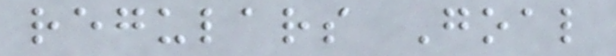regulars Goal
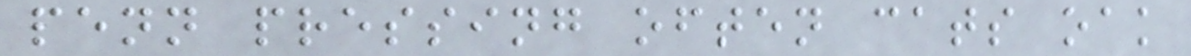penn pressing often cats oak
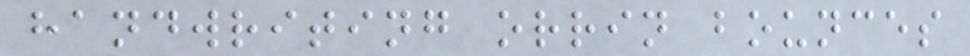handwriting orrin bounces
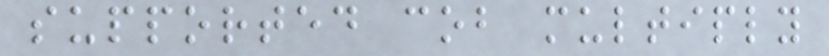supported cob multiply
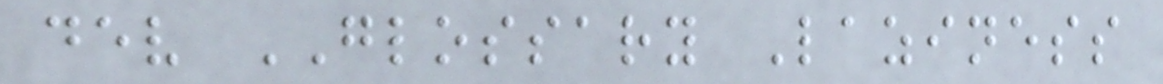dev GLOSSARY Laziness
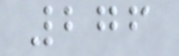276
